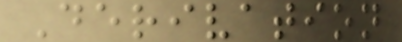Derivation
